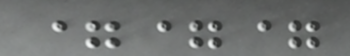===
